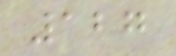127
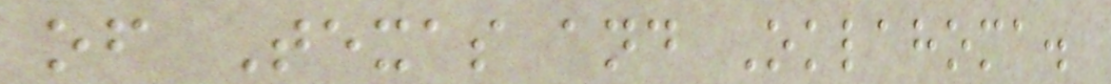of Texas and Oklahoma.
